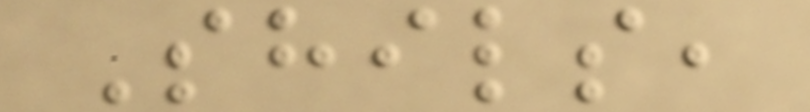Shils,
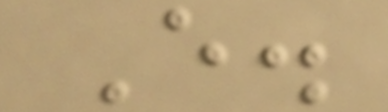E.
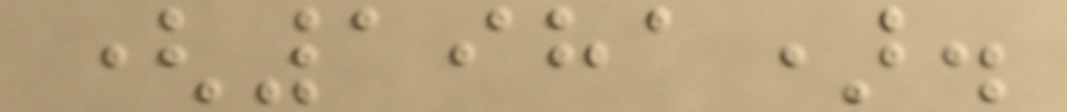(1981).
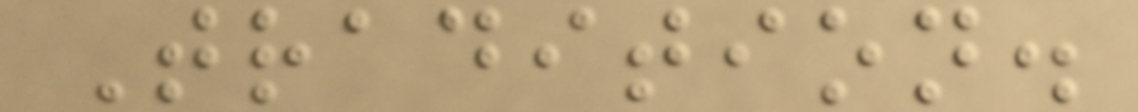Tradition.
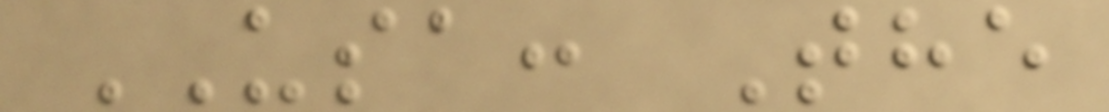USA: The
